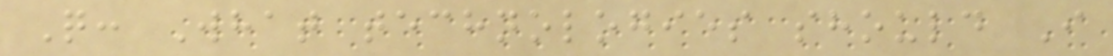Q: What technologies should I
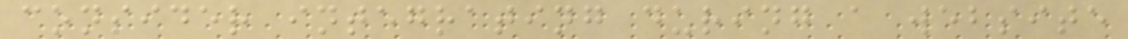consider integrating during a website
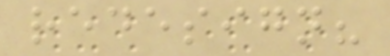redesign?
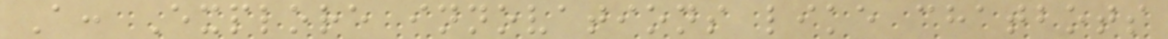A: Explore innovations like chatbots
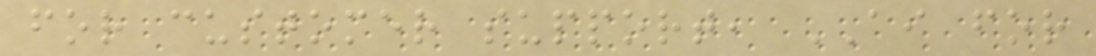for customer support, AI for
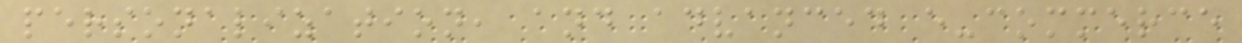personalization, and advanced e-commerce
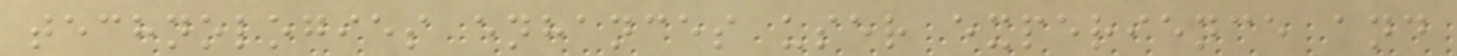technologies enhances user experience and
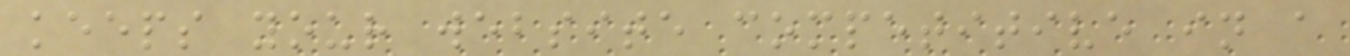keeps your website competitive in a
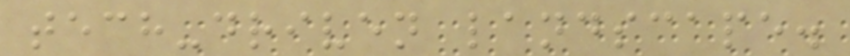tech-driven landscape.
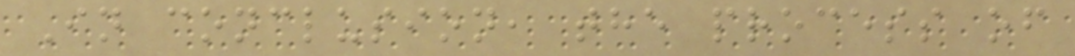In conclusion, the process of
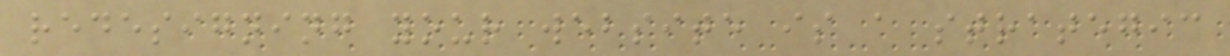redesigning your website is a strategic
